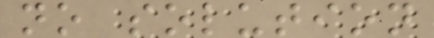no solution
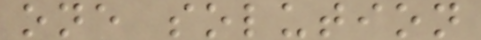one solution
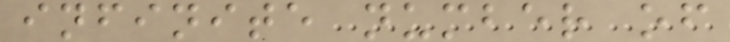infinite number of
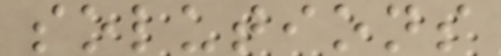solutions
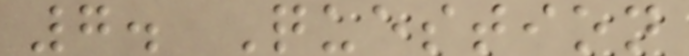7. Question
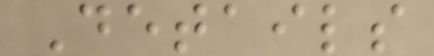Details
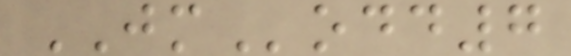JModd7
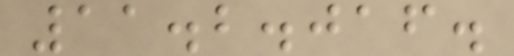11.2.016.
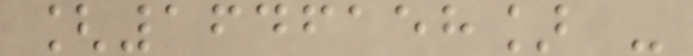[1646158] -
